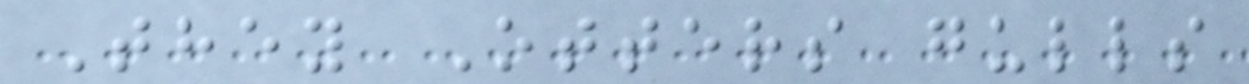They Otters gulls
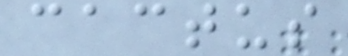cactus
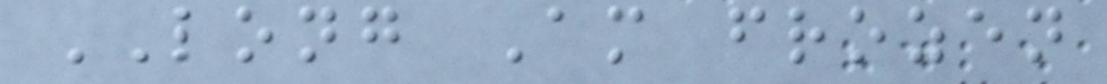LONG Am frozen
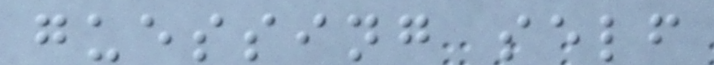guessing self
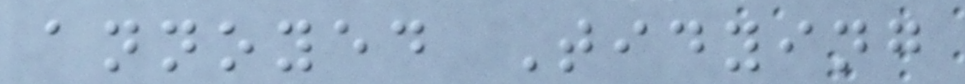annoyed Tidying
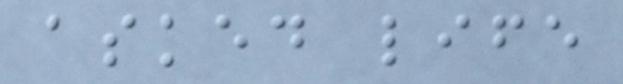asked life
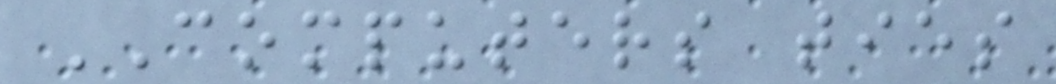COMPUTERS ties
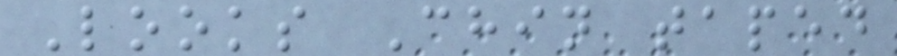Looks Chin taped
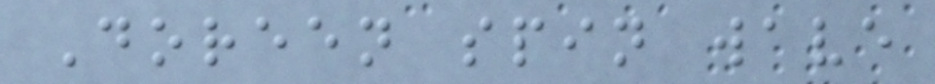Doreen spin wave
